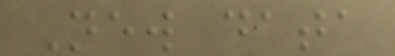New data
